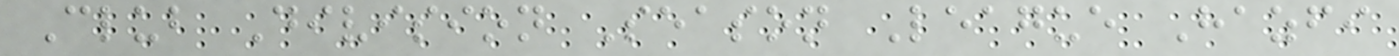Club Division Season League Hazfi
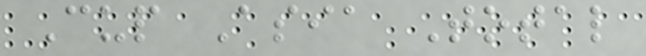Cup Asia Total
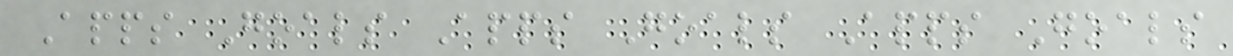Apps Goals Apps Goals Apps Goals
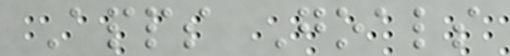Apps Goals
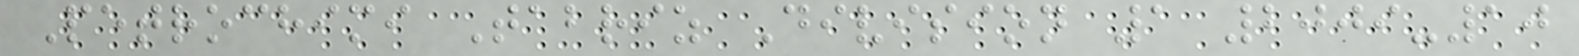Petrochimi Tabriz Division 1 2009-10
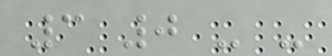3 0 - -
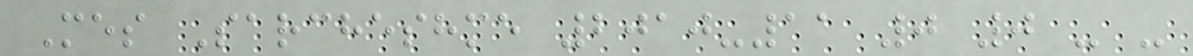Mes Sarcheshme 2010-11 0 0 - -
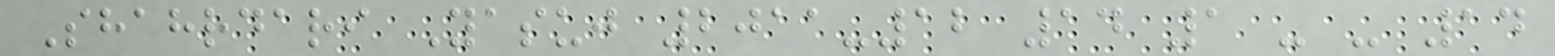Shahrdari Yasuj 2011-12 14 1 - - 14
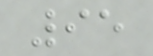95
